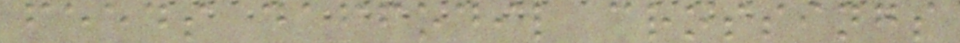feeds daffodil crossings
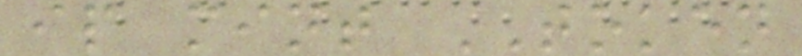ip mint TOKEN
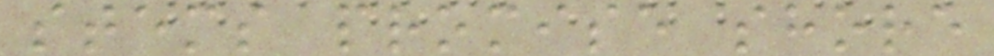stems promise shore
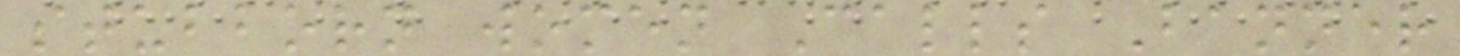stubborn women Calls Banner
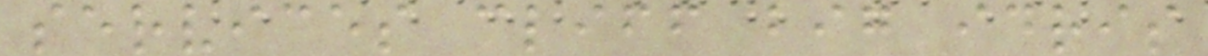services cliff big idris
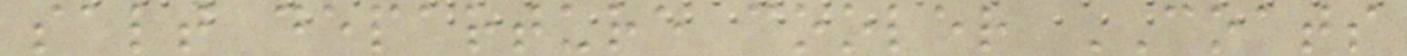salt departure cooler COATS
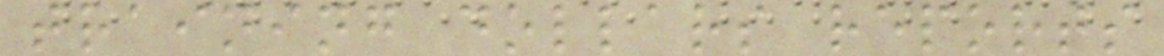training dollars reports
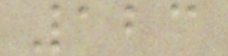123
